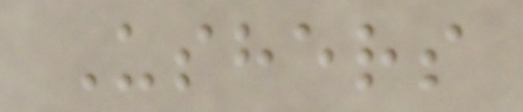Ushers
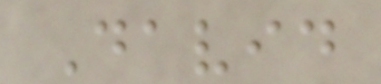David
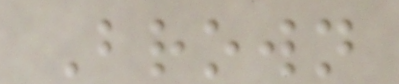Brown
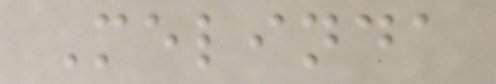Melinda
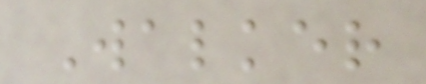Walker
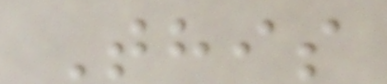This
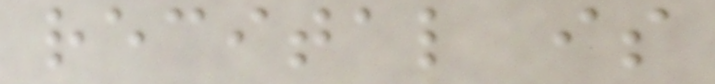recital is
